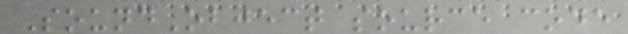SoundObject source code
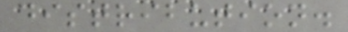distribution.
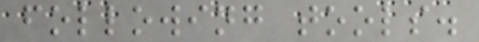following tools.
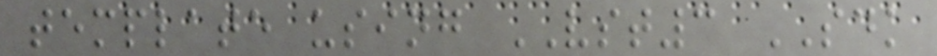template using VST3 SDK
